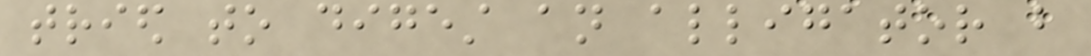tried to digest an alligator but
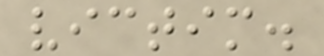victim.
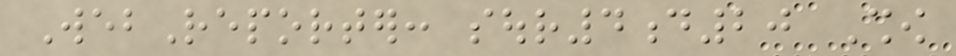WebReporter: sour4d20 Show
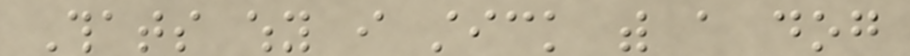Thats why i stick with a dog
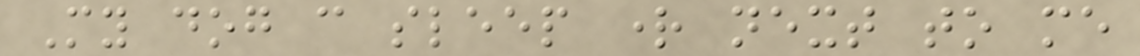My dog can sleep right next to me
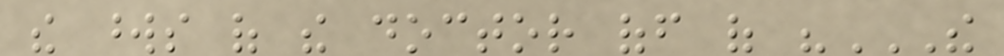the words of the doctor off of "THE
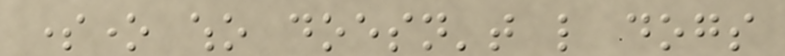someone who doesn't like dogs
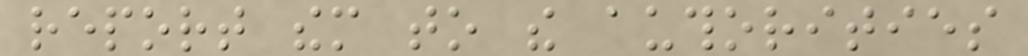report them to the authorities
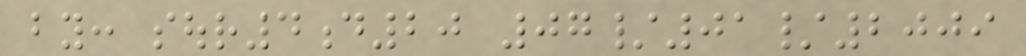by: sour4d20 07/01/2009
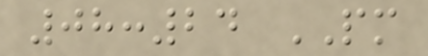08:24 PM
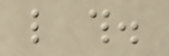like this.
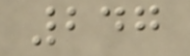247
